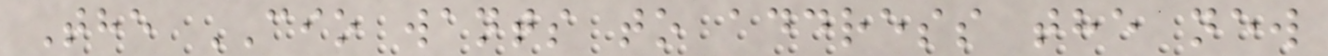The CIO wants to address the new
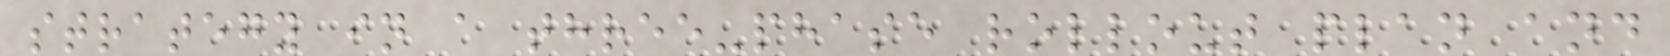strategy in a three-phase rollout plan and
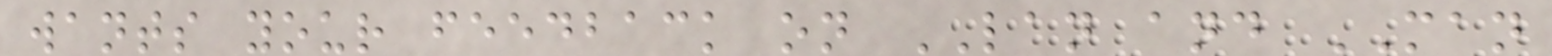wants your feedback on LAN and MAN
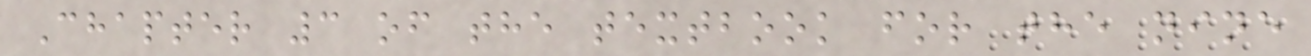Chapter 3 of the textbook for the nine
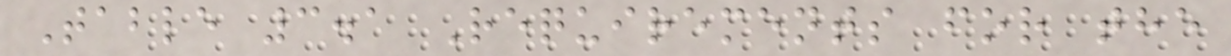Table 3.1 Requirements for the
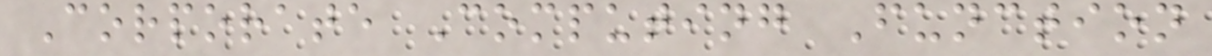Corporate Computing Function
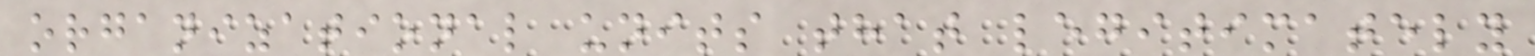organizational units that legitimately
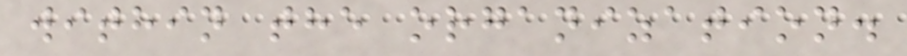within the organization.
